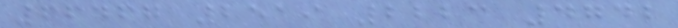66467 2519 2223 4742
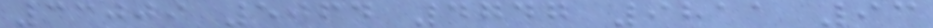33009 5064 4747 9811 93
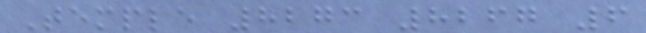Temple 8273 8267 6
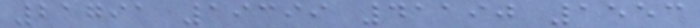21791 19399 41190 1553
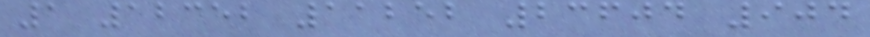1 12352 11252 23604 904
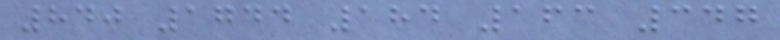840 1744 184 163 347
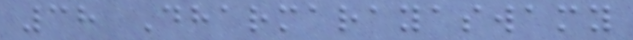38 Dharmarayaswamy
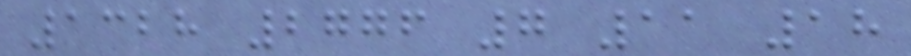1328 2776 7 11 18
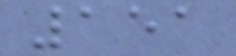151
